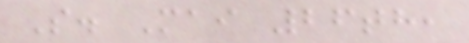So. Mai 26th,
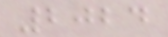2024
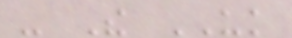- The UK
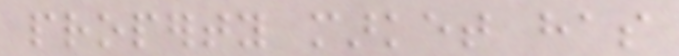property market has
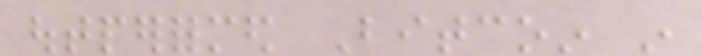outperformed Bitcoin in
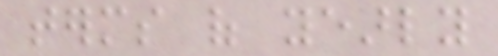terms of yearly
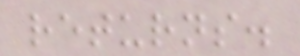returns.
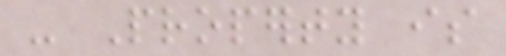- Property is
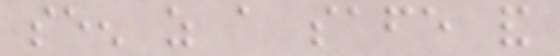seen as a safe and
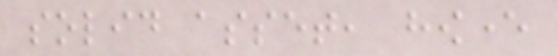solid asset, however
